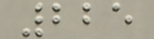225
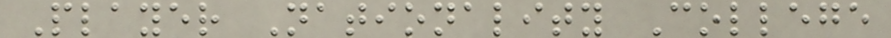Player Nationality College
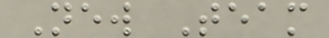New Team
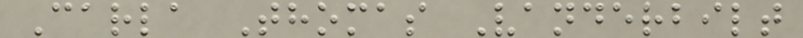Carla Thomas Vanderbilt
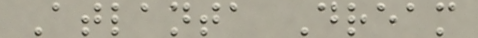Atlanta Dream
